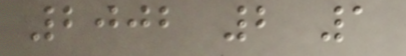2002 2 1
